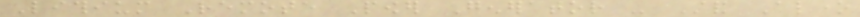Lithium Remote Power Generator - Stand Alone
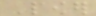Power
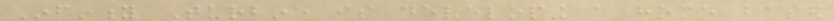Infinity Turbine is developing a home based
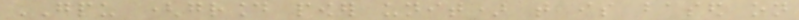GPU (ground power unit) that is based on
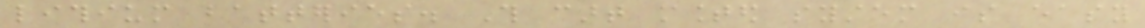lithium batteries. This cart mounted system is easy
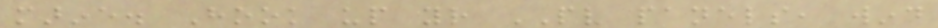marine. Hook up your PV panels, wind
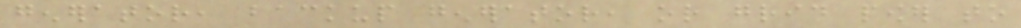generator, backup generator, or grid power to
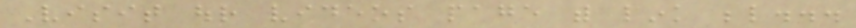Visit our videos page with link below...
